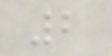2
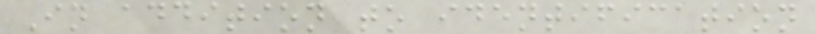In addition to identification
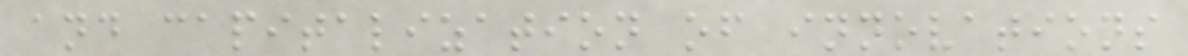and capitalization of innovations
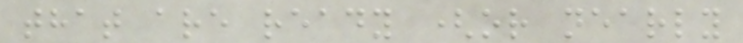that are ready (or nearly
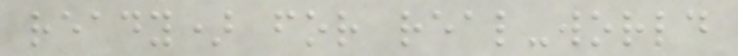ready) for real-world
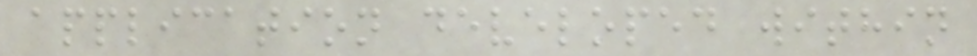application developed within
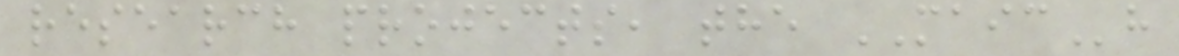research projects, the MAICh
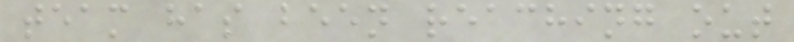team has been reaching out
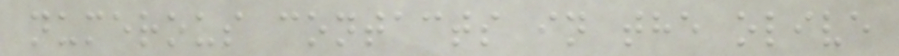numerous contacts in the olive
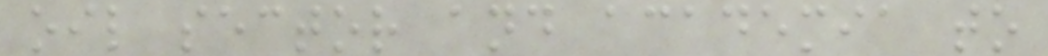oil sector and academia to
